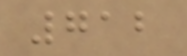712
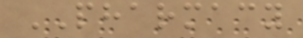PHARMACY
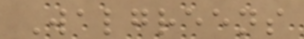Walgreens
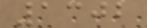1302
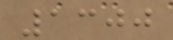1300
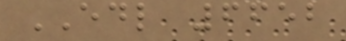EDL 6652
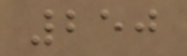250
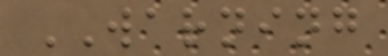WARNING
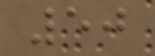50
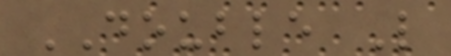DOUBLE L
